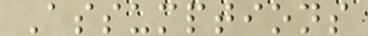Assumptions
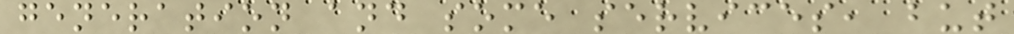generation and some services, but
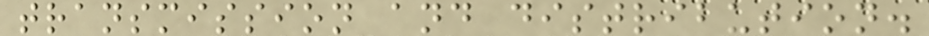transmission and distribution.
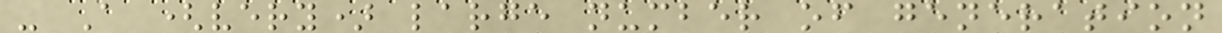- A (very) large number of generation
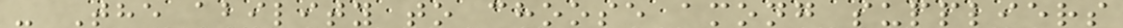- The ability to choose among suppliers
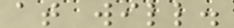at will.
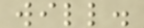will.
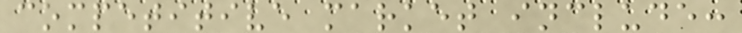competitive market include:
